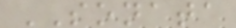SONATA
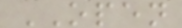OPEN
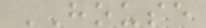HOUSE
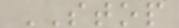STOP
